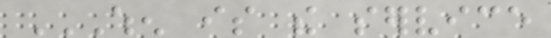WHEN IS THE SERVICE
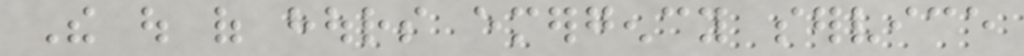The out of hours emergency service
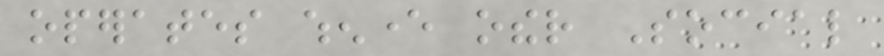operates whenever other Social
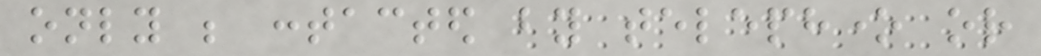only be contacted by telephone or
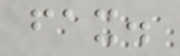fax.
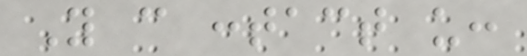You can contact us:
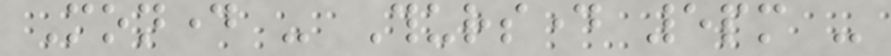Monday - Thursday 5pm -
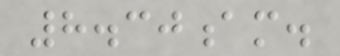8.30am.
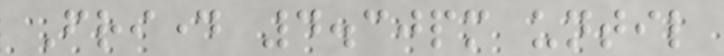Friday 4.30pm until
